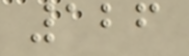126
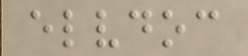elvdoc
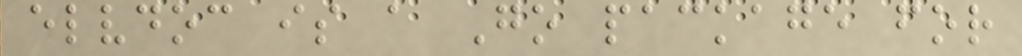elvdoc is a Go package for
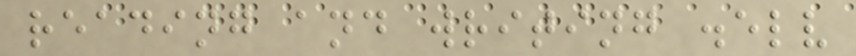reading and writing .elv
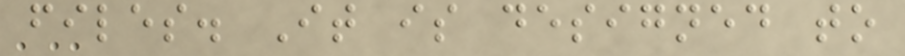files. It is designed to
